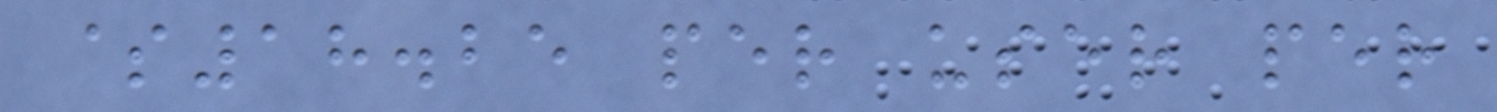$18.25 per user per
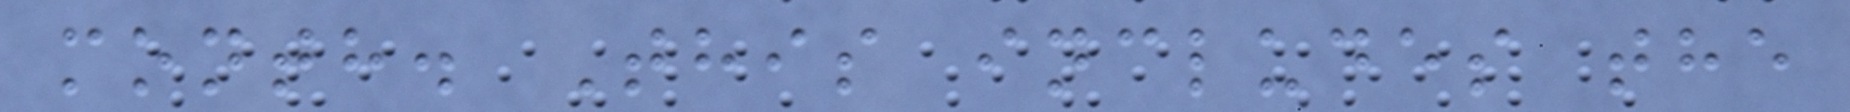month. This includes the
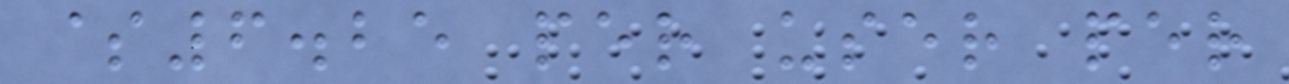$6.25 per user per
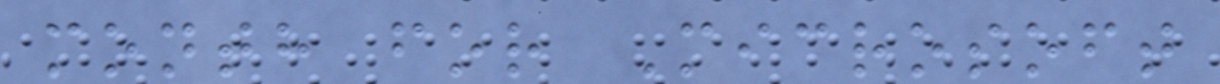month for Microsoft
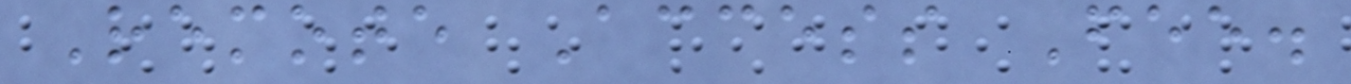Remote Access Fee.
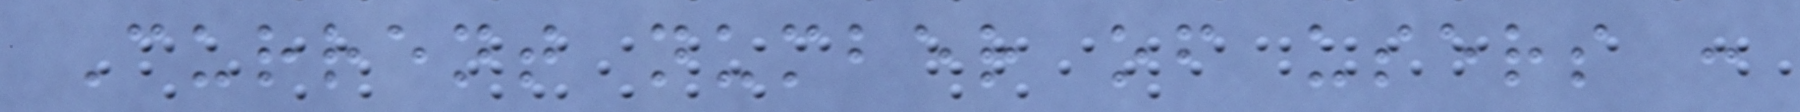Current number of users :
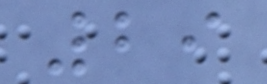29
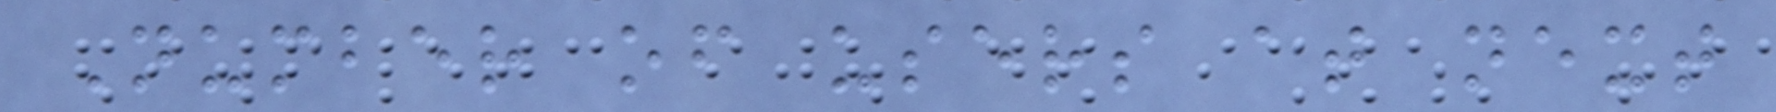Number of users at next
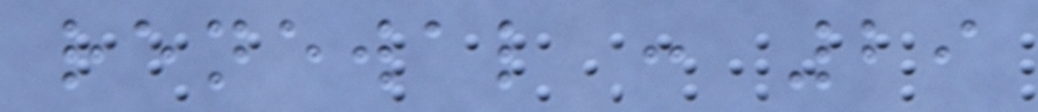renewal : 29
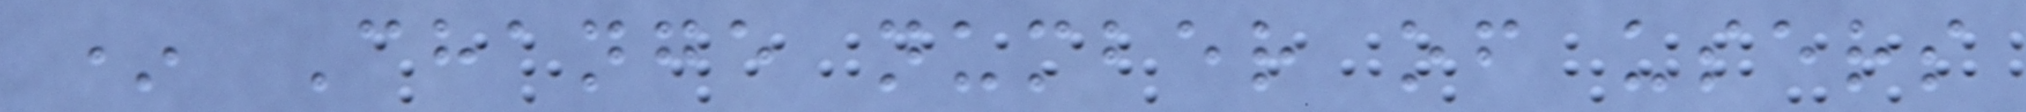* Change number of users
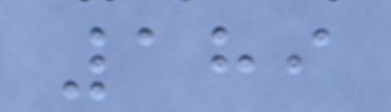189
